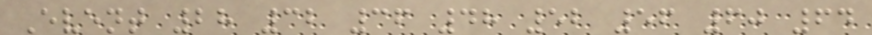Event 28 32 36 48 52 56 60 64
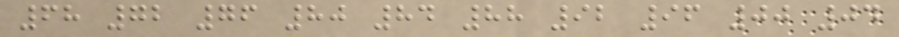68 72 76 80 84 88 92 96 00 04
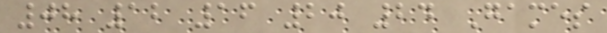08 12 16 20 24 Games
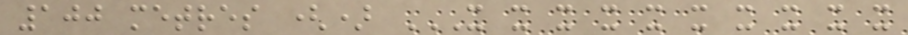100 metres () X X X X X X X X X X
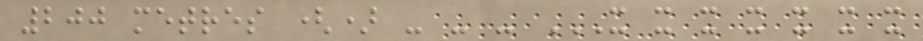200 metres () - - - X X X X X X X
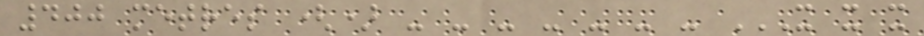400 metres () - - - - - - - X X X
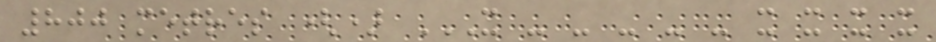800 metres () X - - - - - X X X X
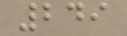249
